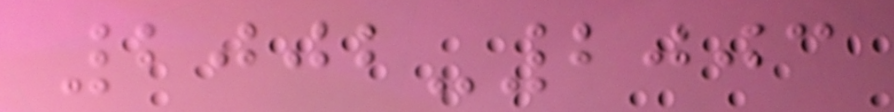2002-2003
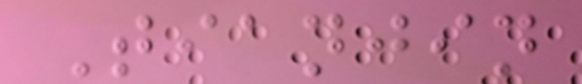Tianjin
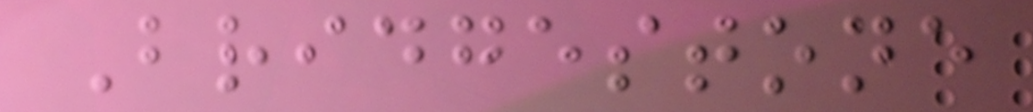Bridgestone
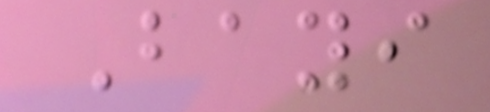Bayi
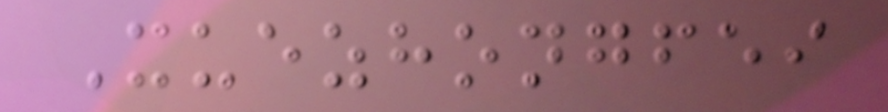Xuezhongfei
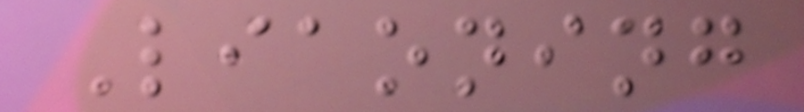Liaoning
